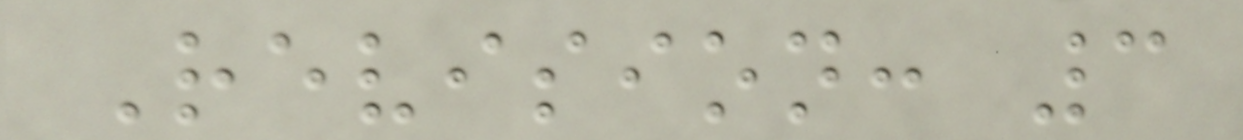Revision: 3
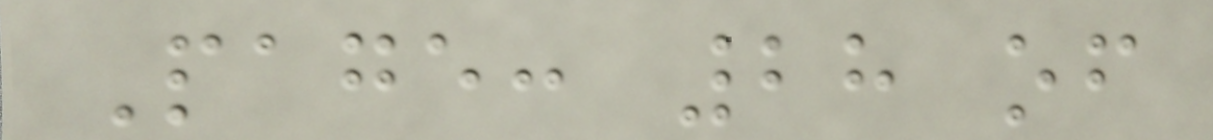Page: 28 of
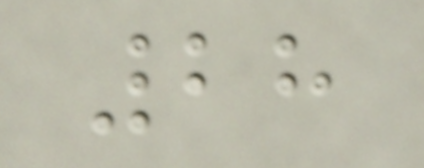28
